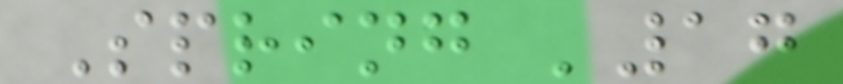Spring '17
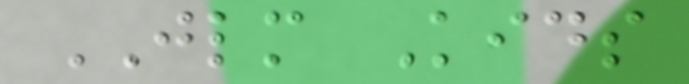JLM Kids
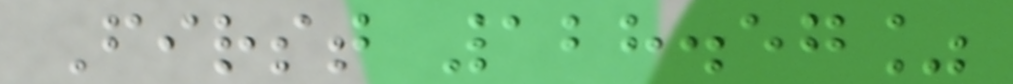First 128.57%
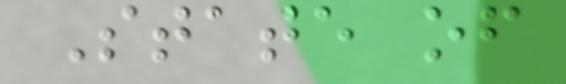State of
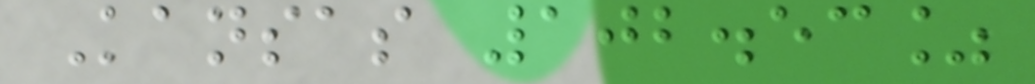Kansas 102.53%
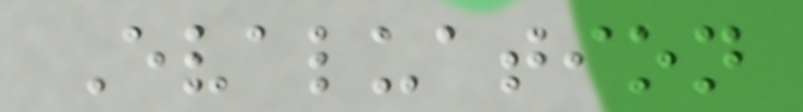Evaluation
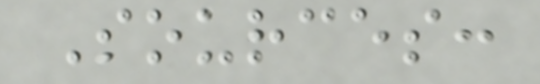Sources:
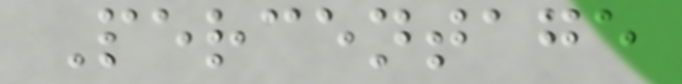Percentage
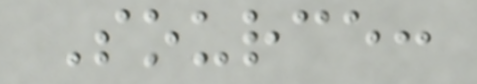Source:
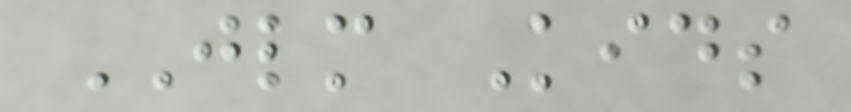JLM Kids
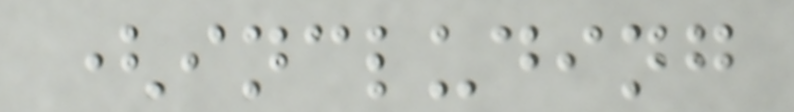(including
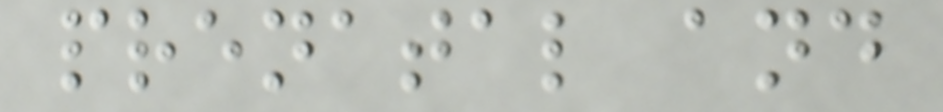prenatal and
